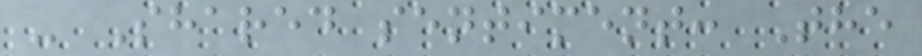- Shared sentiment: The
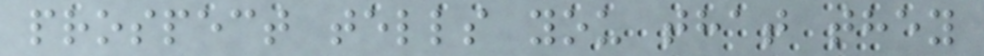prospect tells you that they
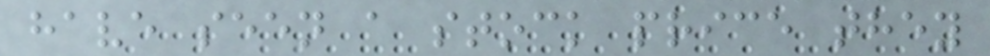have seen a stock price they
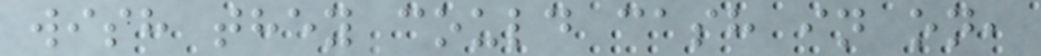wish they could cash in on,
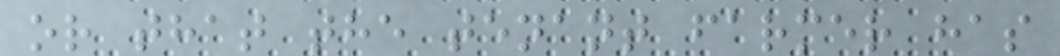or that the tenant farmer has
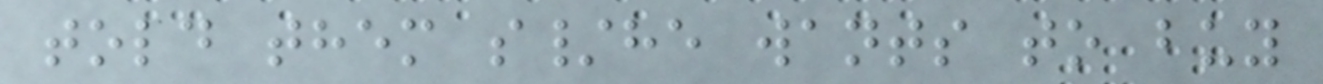told them s/he wants to buy
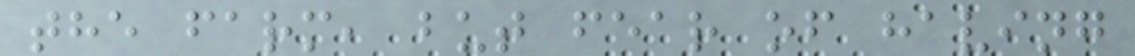the farm, but fear of having
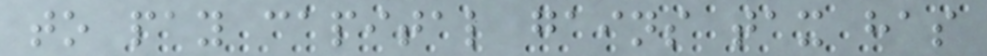to pay capital gains tax has
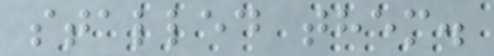stalled them.
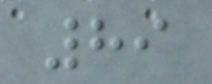89
